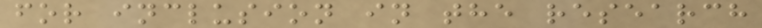for inclusion in the research
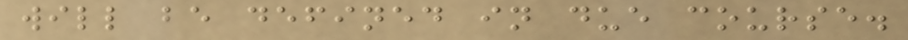will be defined in due course.
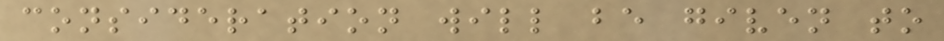consideration will be given to
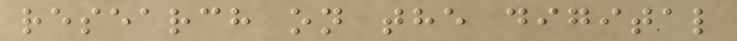research on the digital
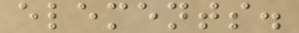elements.
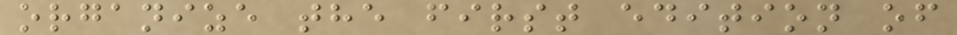organize the first edition of
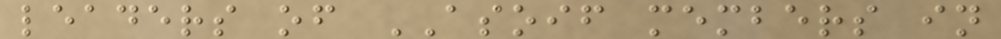leaders of ASOIF members in
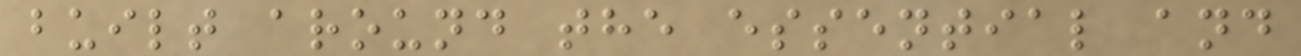built around the essential and
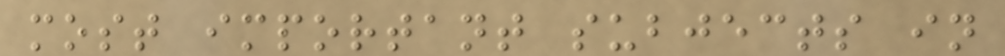most important subjects in
